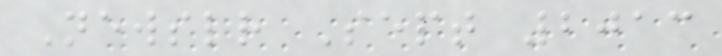Newsletter Sept 2013
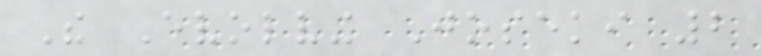The Evolving Joseki 2
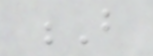B
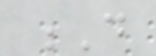D
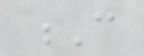C
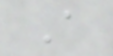A
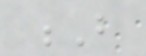B
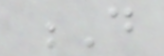D
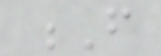F
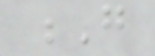G
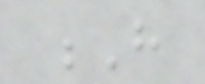H
